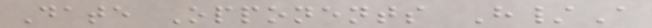Date Opponents H/A
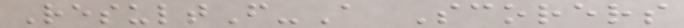ResultF-A Scorers
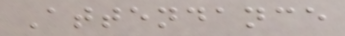Attendance
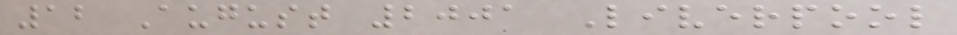12 August 2001 Liverpool
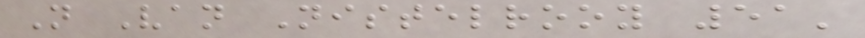N Van Nistelrooy 51'
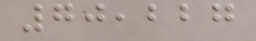70,227
